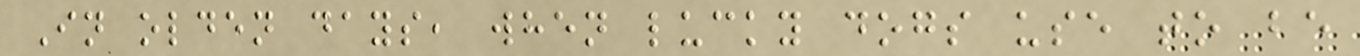In olden days, when lucky dogs use to be
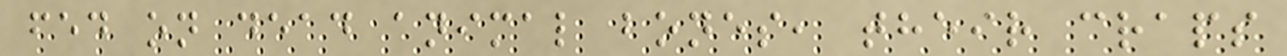fed on dead animal bones, their craps
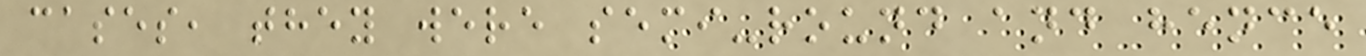cases, they were semi-round and hence
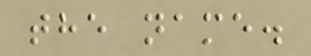the name.
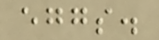eggs.
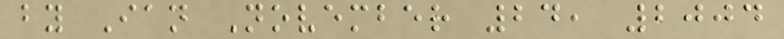by Ian November 24, 2004
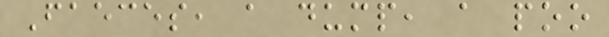Faeces, a dump, a poo
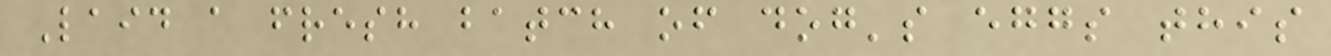Laid a fresh batch of dog's eggs this
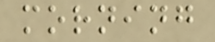morning
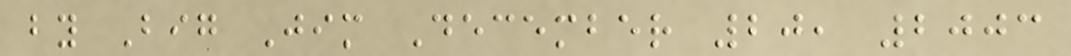by Big Jim December 20, 2003
